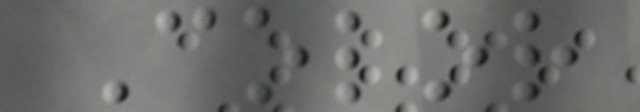Color
